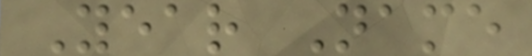Year Name
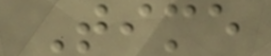Time
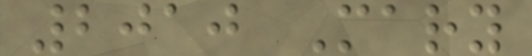2010 Mary
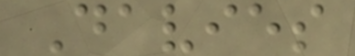Davies
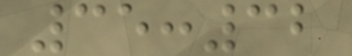35:32
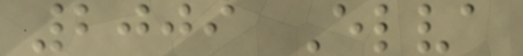2009 Elva
